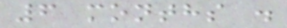6 months .
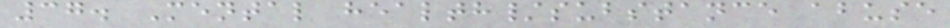37. Mental health/substance abuse
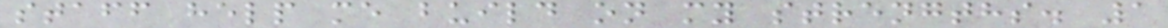staff help me build on my strengths. 1
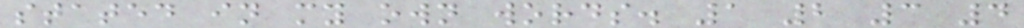stated in my own words. 1 2 3 4
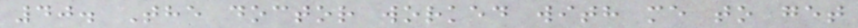40. The doctor worked with me to get
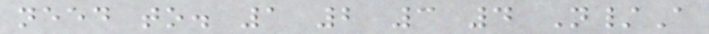need to. 1 2 3 4 N/A
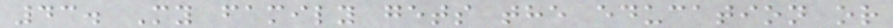43. My family gets the education or
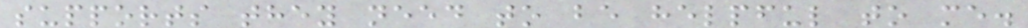supports they need to be helpful to me.
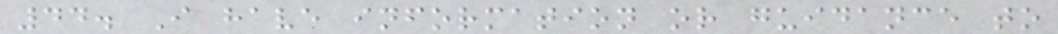44. I have information or guidance to
